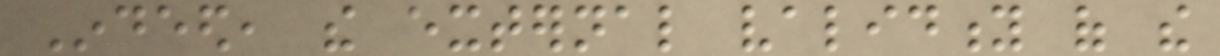Indeed, the external validity of the
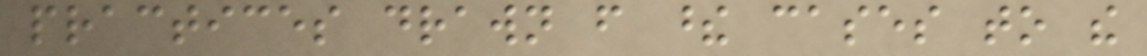practices drawn from these cases to the
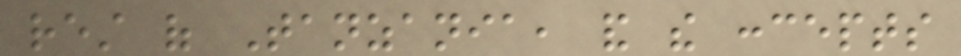rest of Tanzania, and the concepts
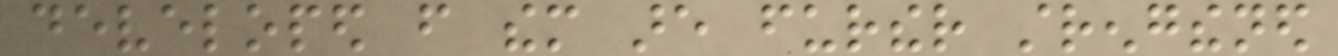developed from them are further strengthened
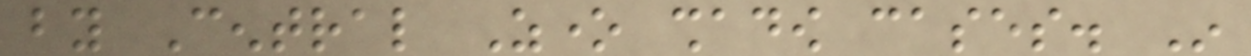by Central Zone shadow cases. In
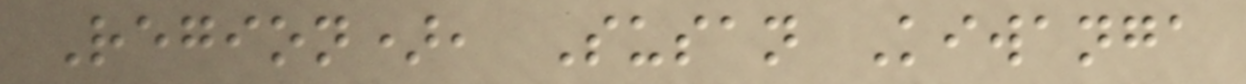Region), Susan Kiwanga
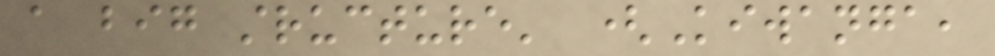a big structure' (Kiwanga,
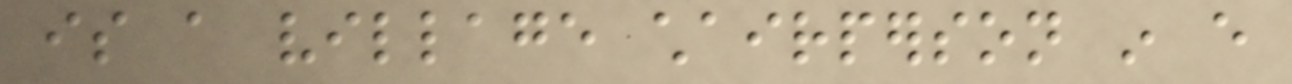is a village chairperson in every
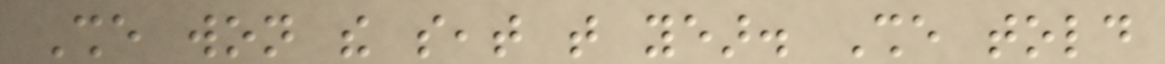She won the seat that year. She told
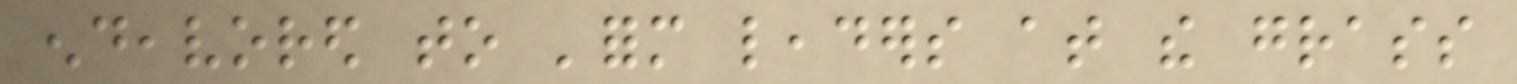endeavored to 'form leaders at the grass
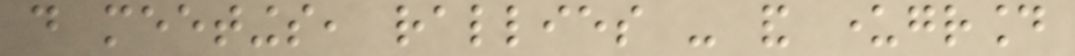do meetings, rallies - and underground
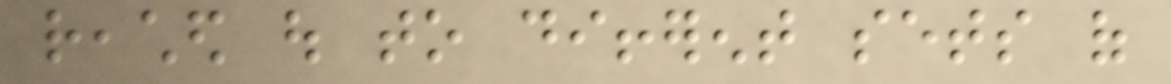reached out to different sets of
